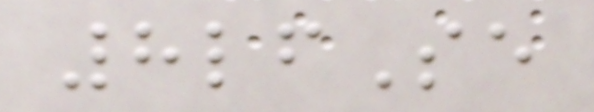8lfSe
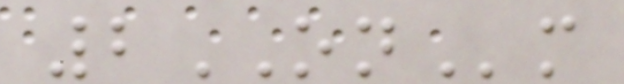2ONm
